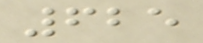625
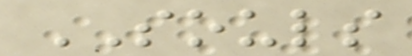SOULS
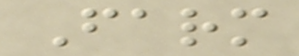Farm
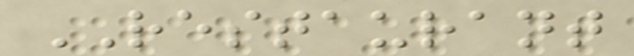RESTAURANT
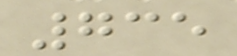735
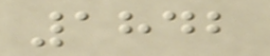1842
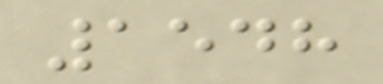1548
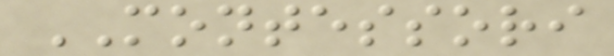MONTESSORI
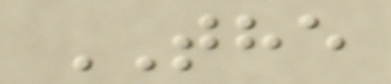THE
